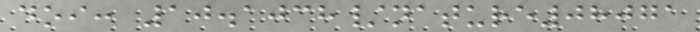doi: 10.1038/nature08071
